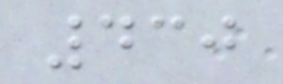430
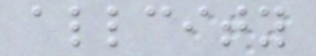allcity
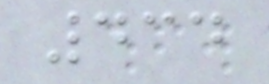434
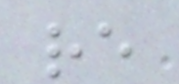re
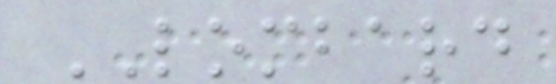LOMBARD
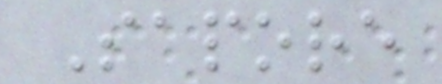Sapore
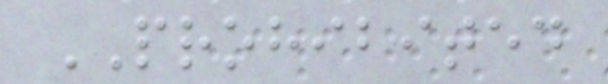PROHIBITED
